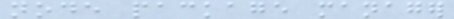node package manager
